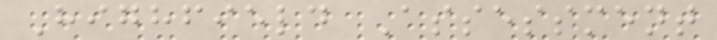Highfield Assessment
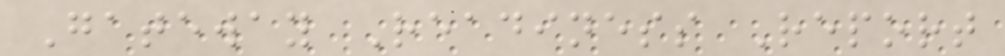Gateway Readiness Report
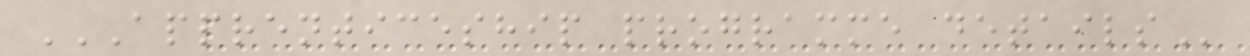APPRENTICESHIP PROGRAMME DETAILS
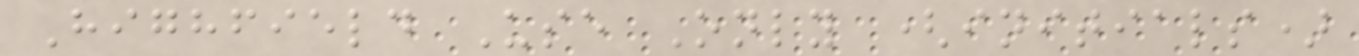Highfield Use Only (initials)
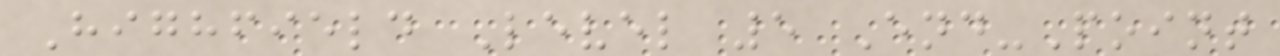Highfield Level 5 End-Point
